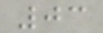03
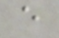e
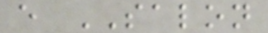e SALON
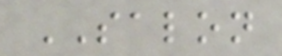SALON
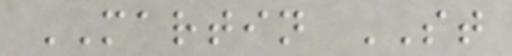MARTIN ST
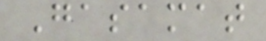Gasamat
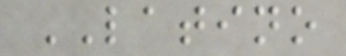LATINO
